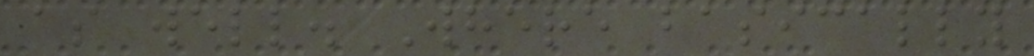as well. Where basically
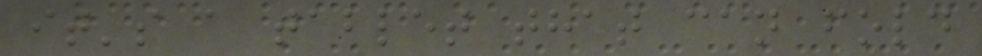it's a tablet that can fold
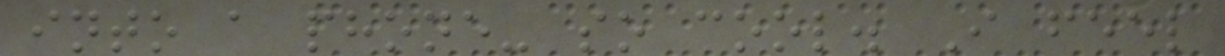into a phone- so cool. I feel
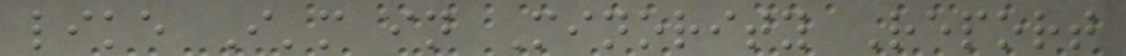like I'm in Minority Report
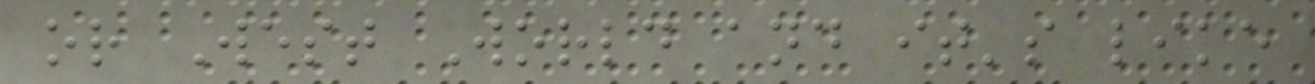or West World and it's like
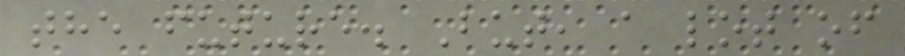the future. But, a lot of
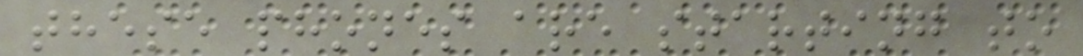these phones are starting to
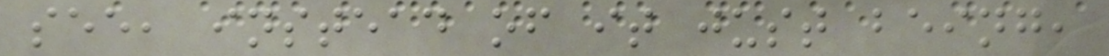see, instead of it just being,
